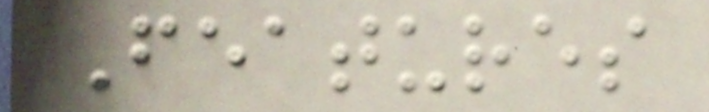Features
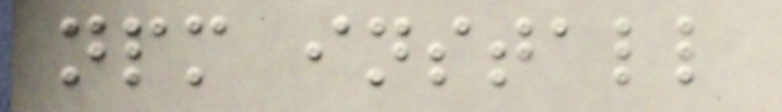npm install
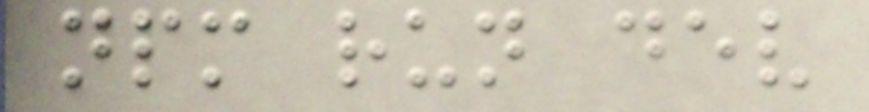npm run dev
